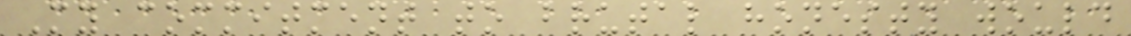My commitment to brutal honesty would
